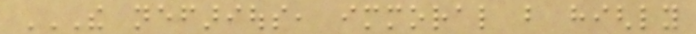THE NEFARIOUS, IMMORAL BUT HIGHLY
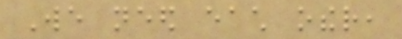We need each other,
